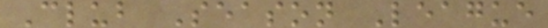Club Season League
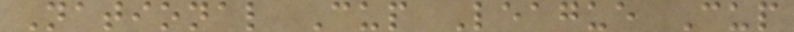National Cup League Cup
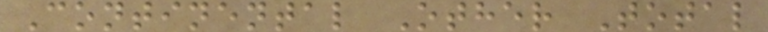Continental Other Total
